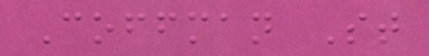Coffman St
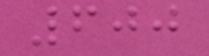600
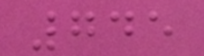745
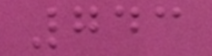743
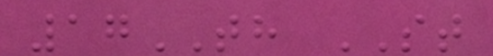17TH ST
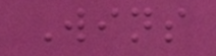Wins
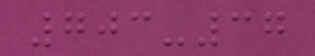703-37
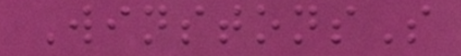WinstonsS
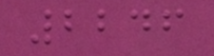2246
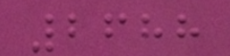2688
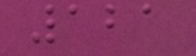121
